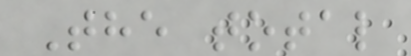The total
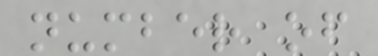number of
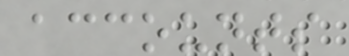accounts
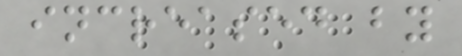increased by
